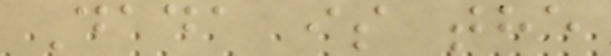Dada is the
